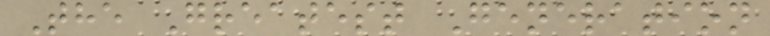The Greatest Generation
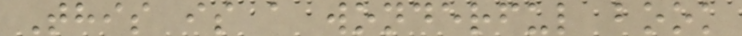This is a wonderful book
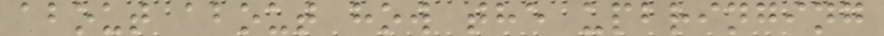about about how the upbringing
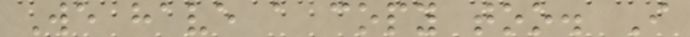We have a copy too. I
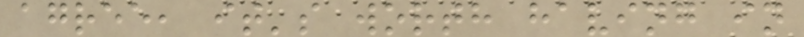agree, it's worth having in
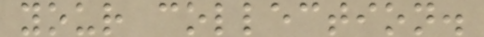your collection.
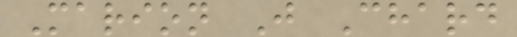Marion J Chard
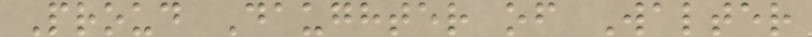Proud Daughter of Walter
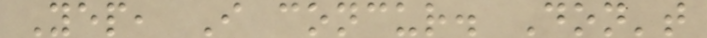Yep, I concur. Don't
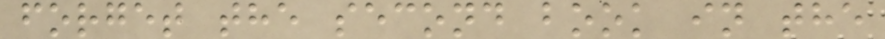forget the second book in the
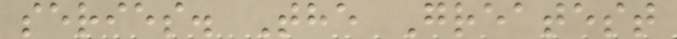series. The Greatest
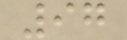97
